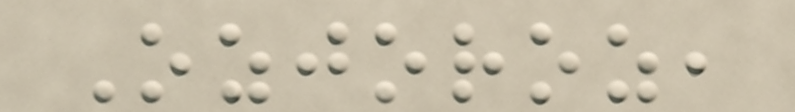Ozjoroz,
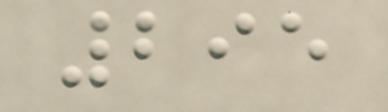295
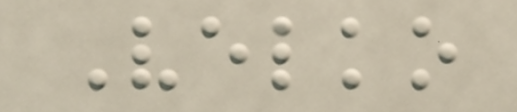Velko
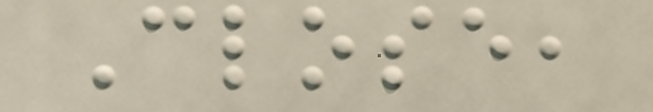Close,
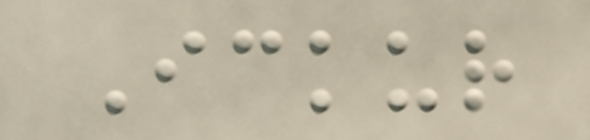Ickur
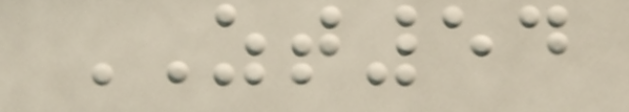ZT54
